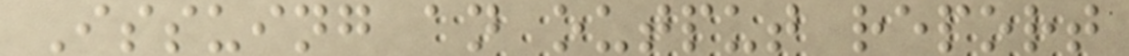Issuing an output report
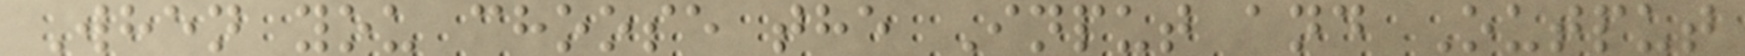When you choose the Input and Output
